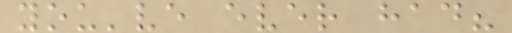you've ever had?
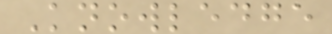Knowledge
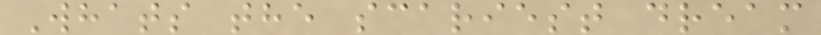Whats the scariest dream
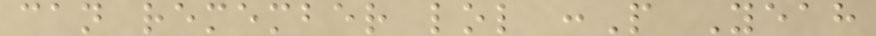can remember lol :P Yeah
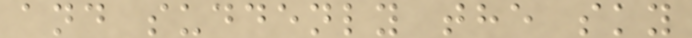and suddenly the sky
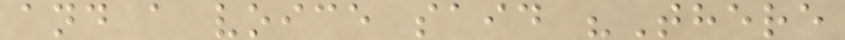and a voice said "There
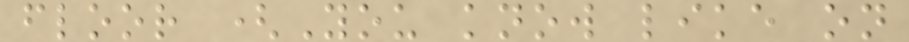floor (You know like on
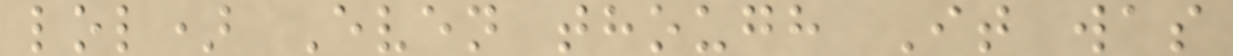lol) Even though It was
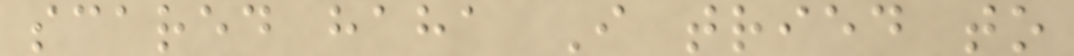scared haha I tried to
